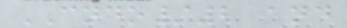CNDO/2 and
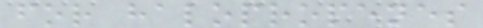for halopropenes
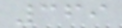369
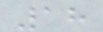18
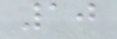10
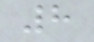8
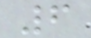6
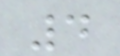4
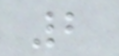2
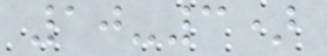10-3)
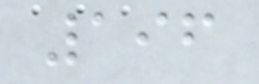196
